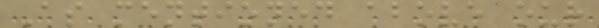As mentioned above our
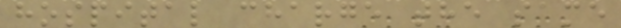hospital charge the same
